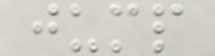jump
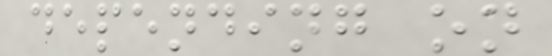depending on
